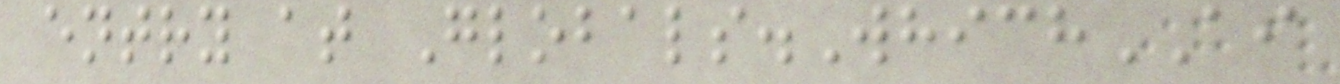entry at Globals.WhichAI
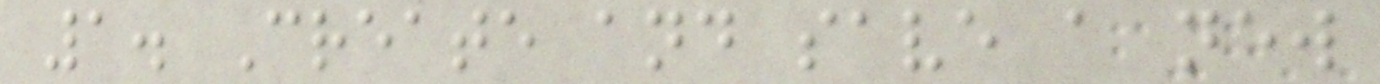1. Create and save a new
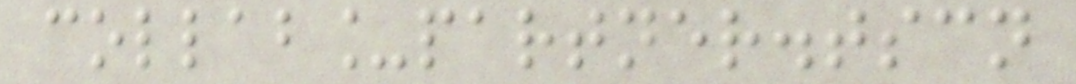collab_partner.tscn
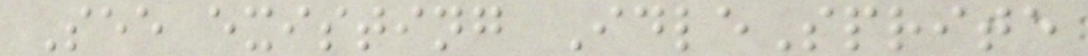See existing IdleSprite
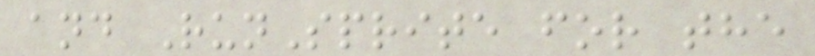and RunSprite for the
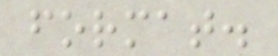format.
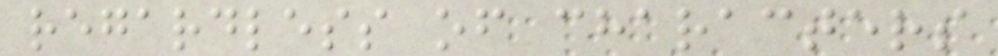regardless of characters
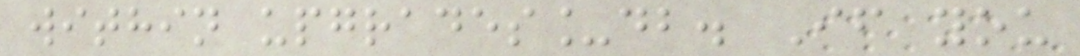within upgrades_db. If you
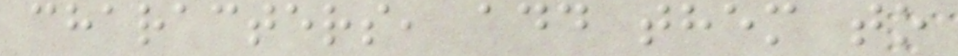characters, add them to
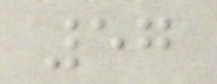57
